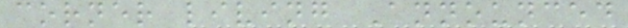corner living Announced
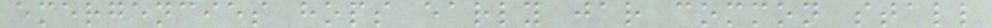emergencies hops early jar common stall
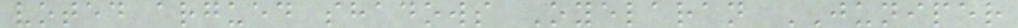voted argued shadows Oyelaran JUNIPER
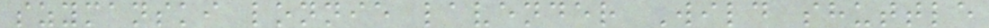szymanski lonnie lavender Wild shuttle
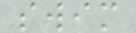swim
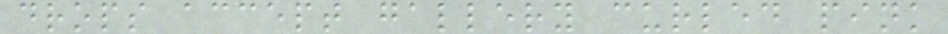drops accept gallery curled pink
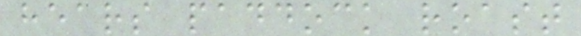hears paddock roast
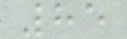85
